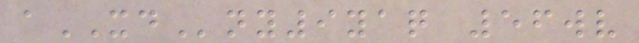aXDny9yaq 56wv
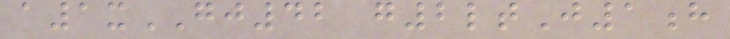a1xGJ42 g2ltJ1h
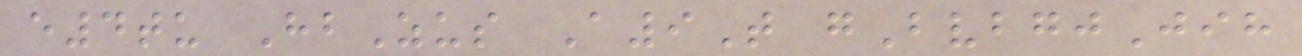e4tu HbZus A9T gBvbgjJih
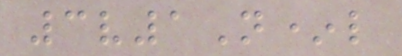3v1N*l
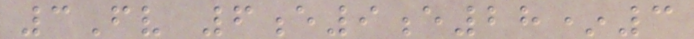3Fv 6e9e28*3
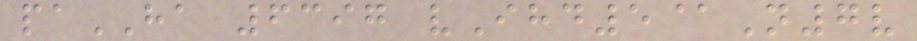paHA 6397 vIhd5@N7v
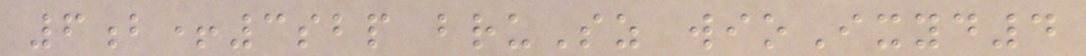6b+3sbp bruSz wioIxyd4
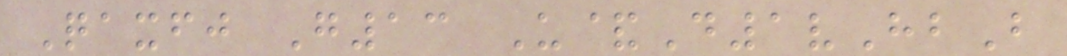Qaxfj G13 U&D1vHbB
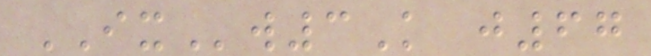IXw3K j67
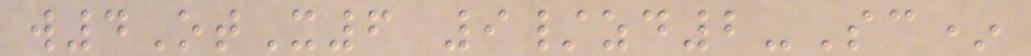w4OtX6 9/zd2-Sc*
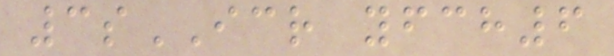3sICR yfch6
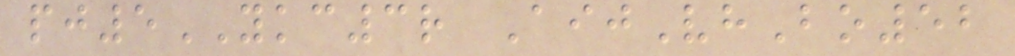pj5YKC3r AijVhBo52
